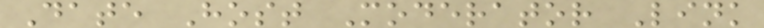Date Host Moderator Link
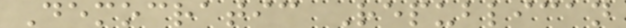Democratic Republican
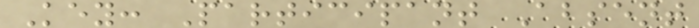Key: Participant Absent
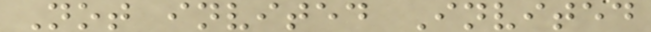Not invited Invited
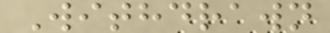Withdrawn
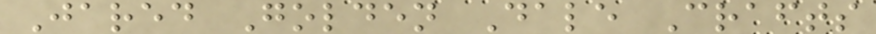Jared Golden Dale Crafts
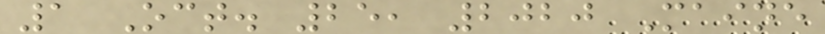1 Oct. 25, 2020 Maine
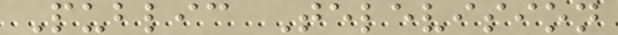Public Television
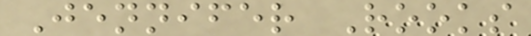Jennifer Rooks
